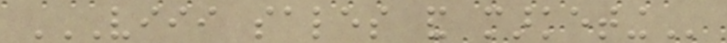VIII SALES AND MARKETING
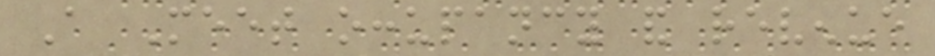A Meet occupancy and revenue
